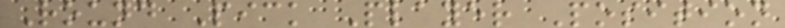Round Pick Player Position
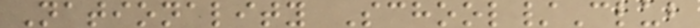Nationality School/Club
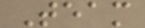Team
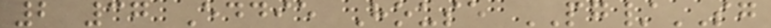2 37 Eddie House PG/SG
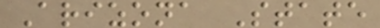Arizona State
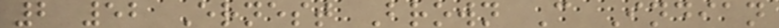2 52 Ernest Brown C Indian
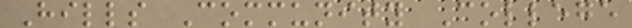Hills Community College
